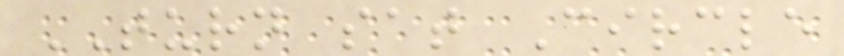TURN sat Circle
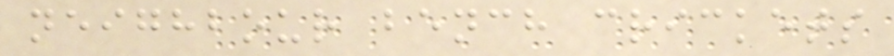neighbour bench crickets
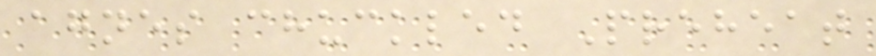agnes chuckled Preheat
